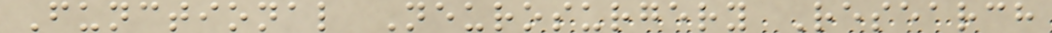Functional Neurosurgery Research
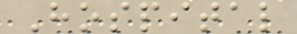Hospital
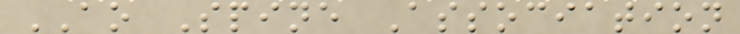AO Spine Association
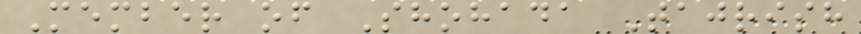Member of Shohada Tajrish
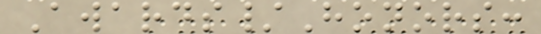Awards/Honors:
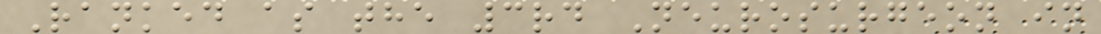Ranked as the 3rd Neurosurgeon in
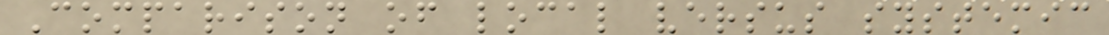Comparison of local versus systemic
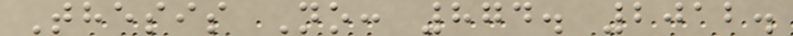Thesis No: 874. 2012.
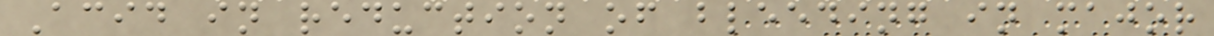Acid in reduction of bleeding in major
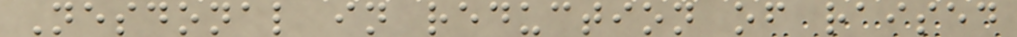Nesdonal in reduction of raised
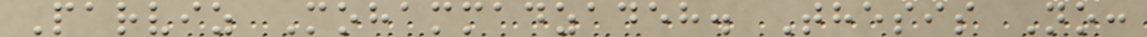Parviz Mohammadzadeh. Thesis No:
